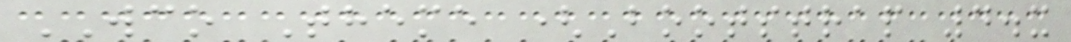WCO Theme (Bootstrap 4.x
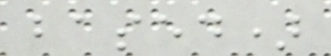based)
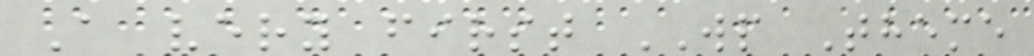A very first WP Theme
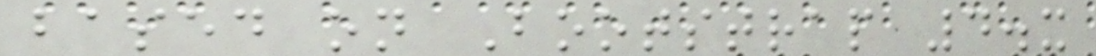based on Bootstrap 4.x
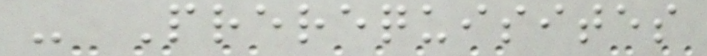- Prerequisites
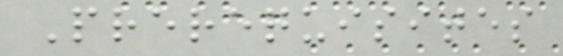Prerequisites
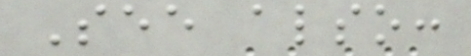See also:
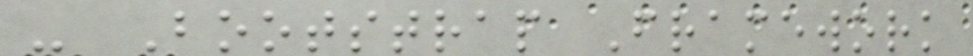- Bootstrap Framework
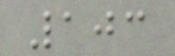103
